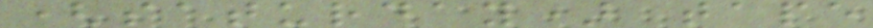(saturday) tape
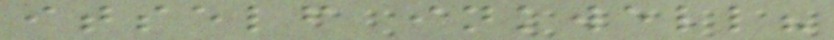itself inkwell?
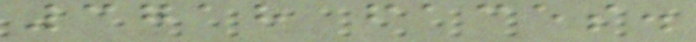3718 faces.
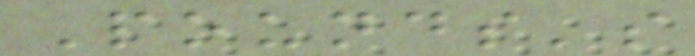Pounds's
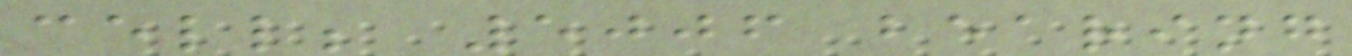cell; 5006 bearing
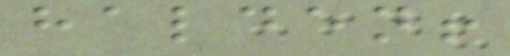halden!
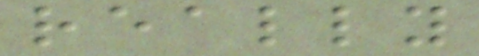really
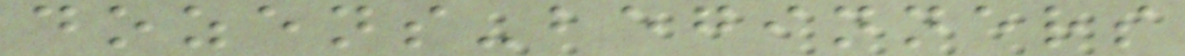dozens-beginners
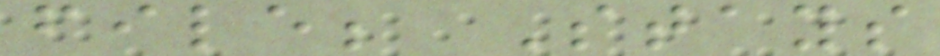file; Stays
